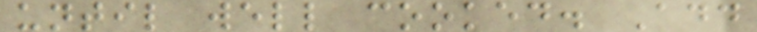until well cooked. Add
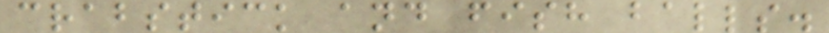crabstick and fish balls.
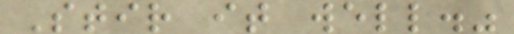Stir it well."
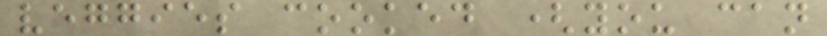veggies cooked (you can
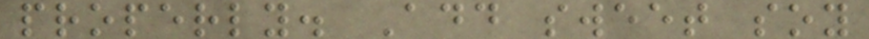properly. Add sweet soy
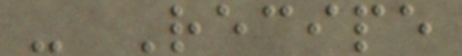- Recipe
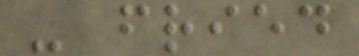- fried
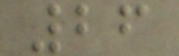26
